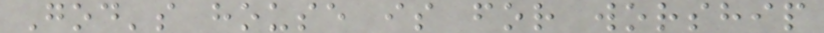God's house is for worship
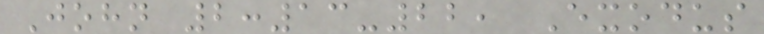John 2:13-22, Exodus
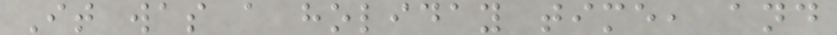It was a holiday time, and
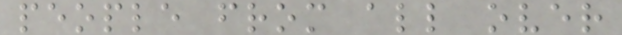people from all over
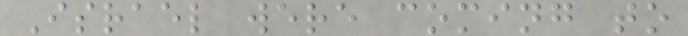Israel were coming to
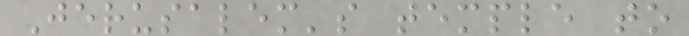Jerusalem's temple to
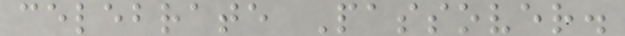celebrate Passover.
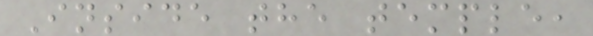Inside the temple,
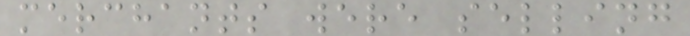merchants were selling
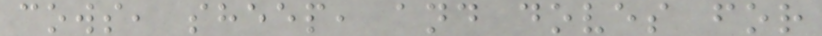cows, sheep, and doves for
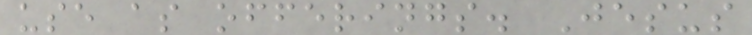use as offerings. Jesus
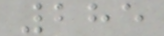285
